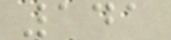141
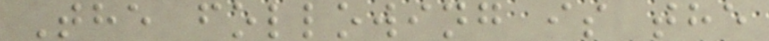The following is the
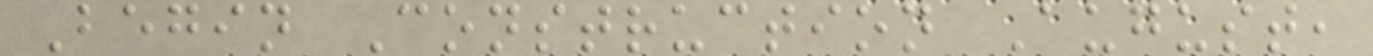Begin Construction August,
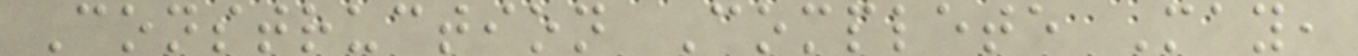Construction Complete May,
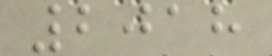2018
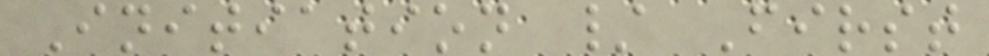Initiation / First
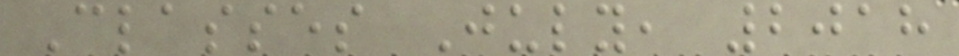Classes July, 2018
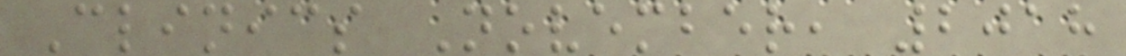Clinics November, 2018
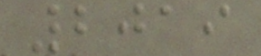2019
